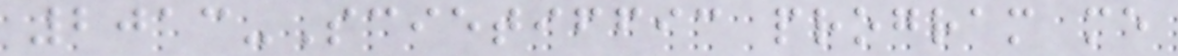2013-Scietiffic program me
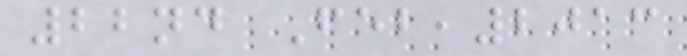22nd Feb,2013
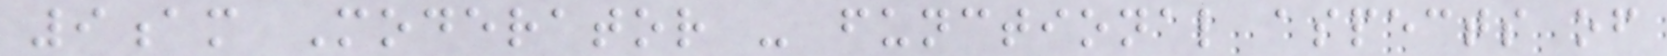9am Moderator - functional aspects of
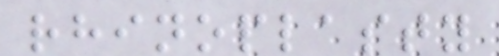rhinoplasty
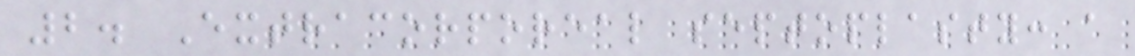2. Extracorporeal septoplasty: a
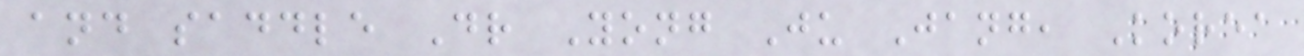and saddle Dr Yong Ju Jang, Korea
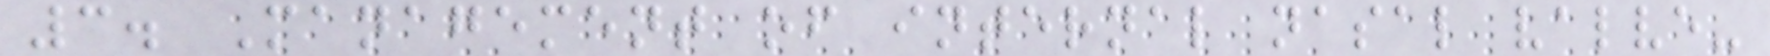3. Management of internal nasal valve-
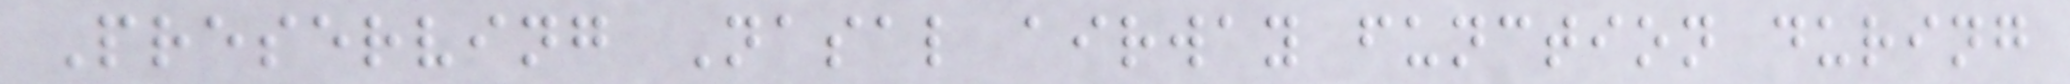Preserving Nasal airway function during
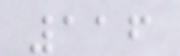116
